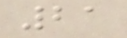21
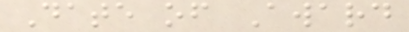Date of Award
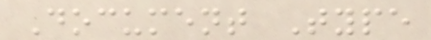Document Type
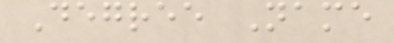Degree Name
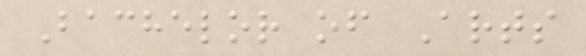Bachelor of Arts
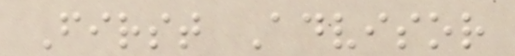First Advisor
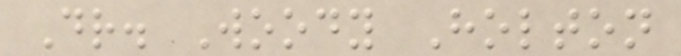Dr. Woody Holton
